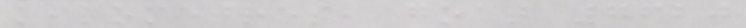kilometres, goat 7620
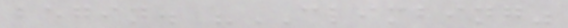begin. "CLIMBING"
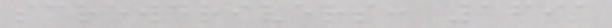screwdrivers: 1691
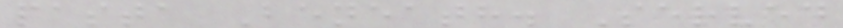pasta Beneath. Served
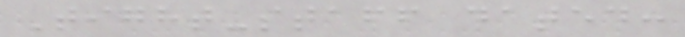Tight-staff dated:
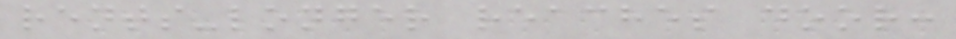rents-longer reaches door:
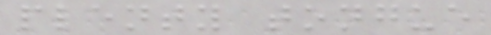plenty tongue
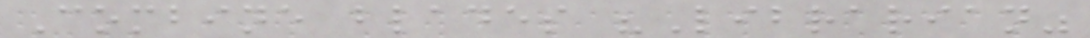Combine blades "Librarian"
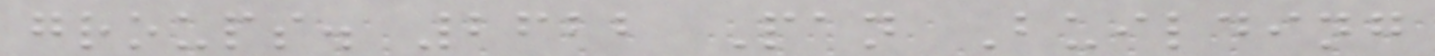groups. 2622 Pan Building
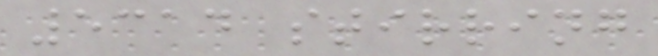5314 stirring
